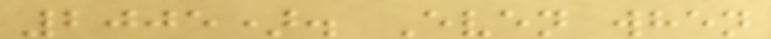2005). Even when
